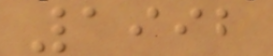1992
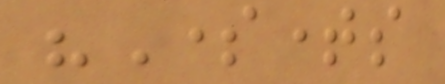"Sometimes
